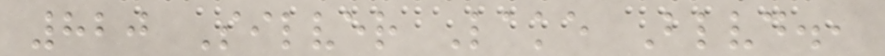820 Silver Lake Blvd.,
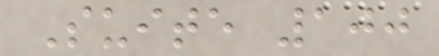Suite 100
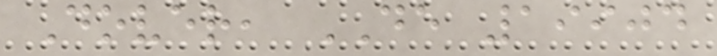Dover, DE 19904
